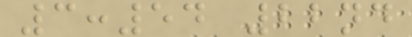3:54 22nd
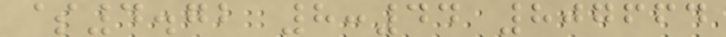$4.72 8:44 807664
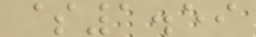$1.59
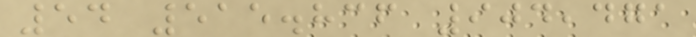54 515.836 904,471
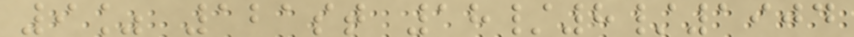9% 121st 18/8/1904
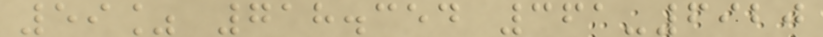59% 718.354 361-6920
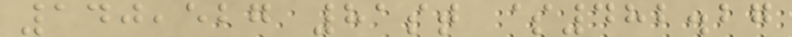140,527 81st $482.27
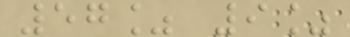57% 9%
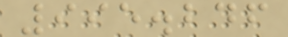995.246
